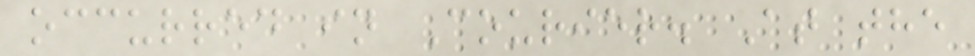occurred in Courier. At the
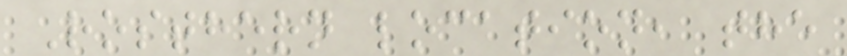Rosthern location, the
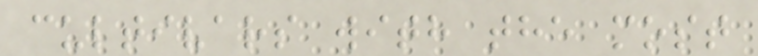cultivars with the most
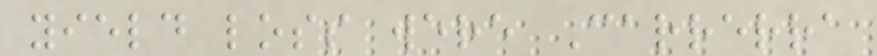yield loss were Carrerra
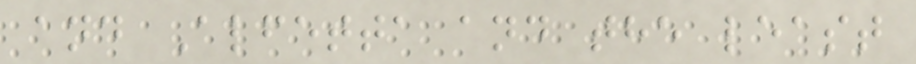and Alfetta and the least
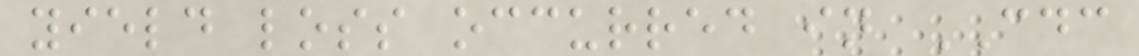yield loss occurred in CDC
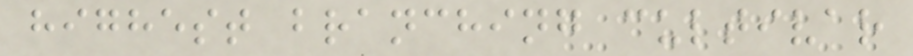highest branching cultivar
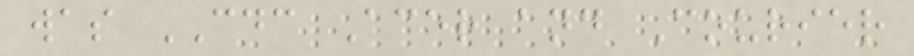was CDC Acer and Courier
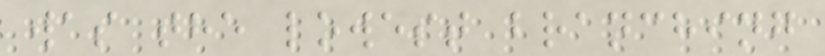was the lowest branching
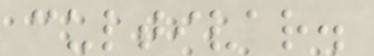cultivar.
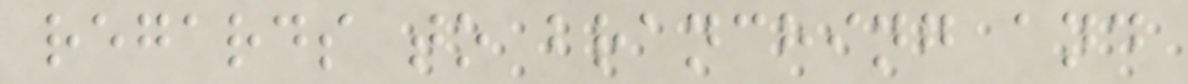regards to branching and
